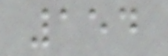154
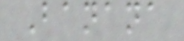Banana
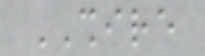SHIRE
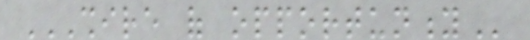SHIRE OF OPPORTUNITY
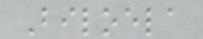Biloela
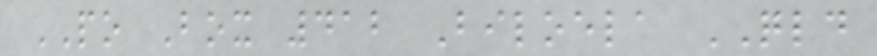PO Box 412 Biloela QLD
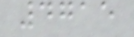4715
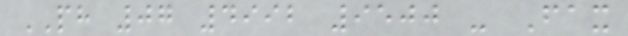PH 07 4992 9500 - Fax
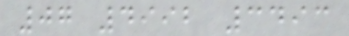07 4992 3493
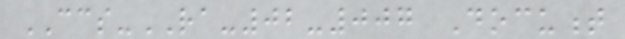CCS-RA-02-007 Document
